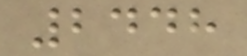2448
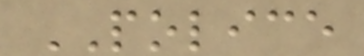POLICE
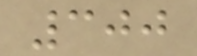300
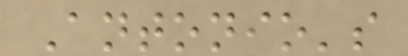Antonio's
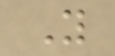Y
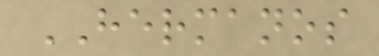HERMANOS
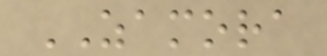ZAMORA
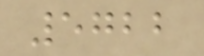5722
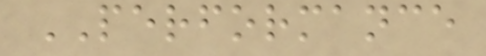PERFORMANCE
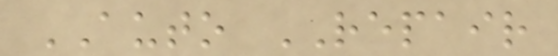AUTO REPAIR
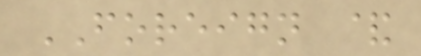FOREIGN &
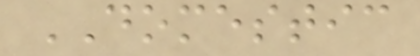DOMESTIC
